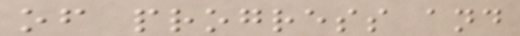of progress and
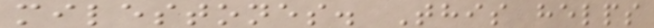milestones. This helps
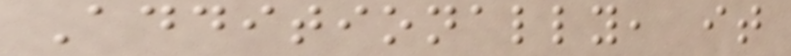Additionally, it
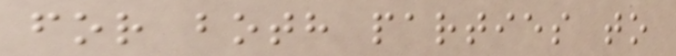for both parties to
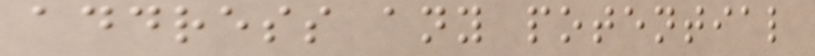address any potential
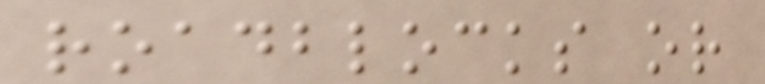roadblocks or
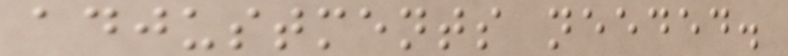adjustments needed.
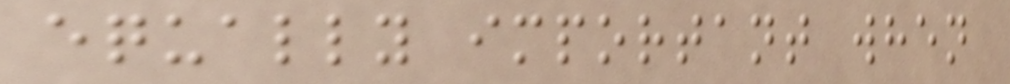equally important when
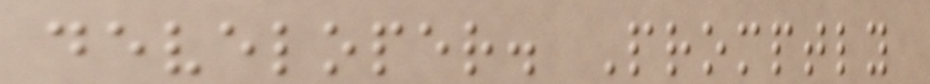developer. Promptly
